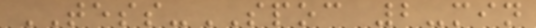TESS-SPOC 2-min
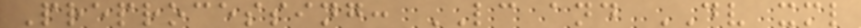Preprocessing: LC and DV xml
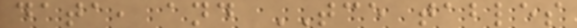data, and TCE tables
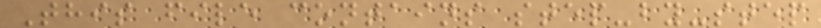This file contains step-by-step
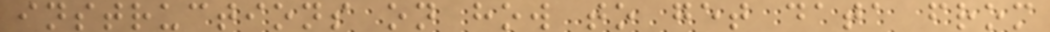instructions on how to get data from
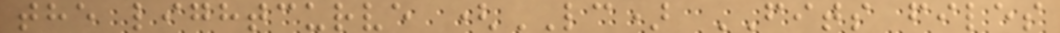the lightcurve (LC) FITS files
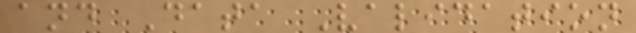and Data Validation
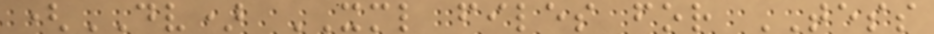(DV) XML files for TESS
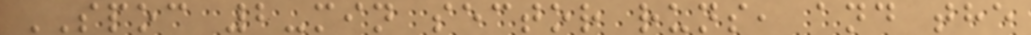SPOC 2-min sector runs, and the
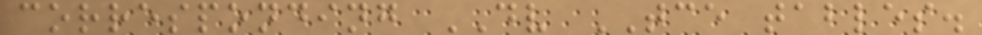corresponding DV TCE tables.
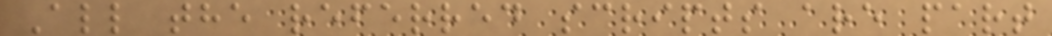All the referred scripts are part
